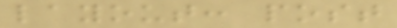layout: post
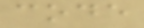code
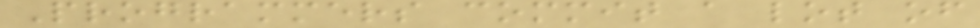Programmers commit a lot of
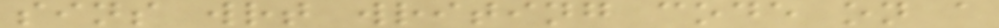sins wrt writing code on a
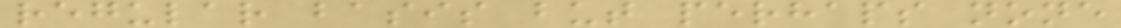regular basis but perhaps none
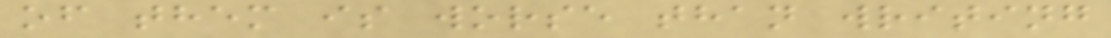of them is worse than writing
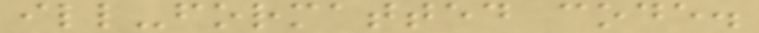ill-formatted code.
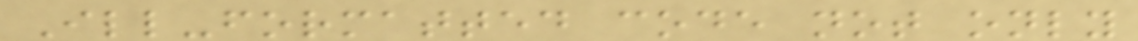Ill-formatted code not only
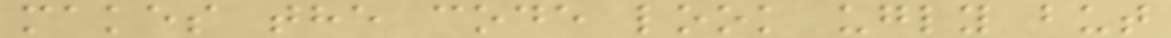makes the code look ugly but
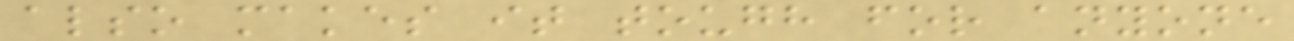also makes it tough for anyone
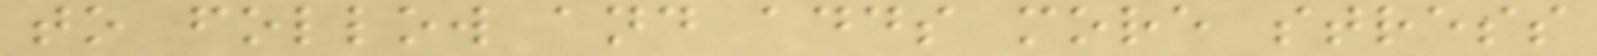to follow and adds more stress
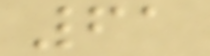61
